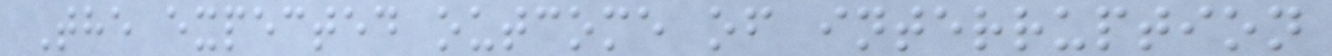The expected outcome of interruption
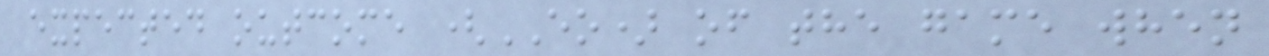expected outcome (EO) of the game when
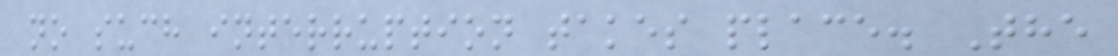no such interruption takes place. The
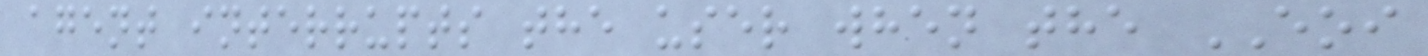agent interrupts the user when the EOI
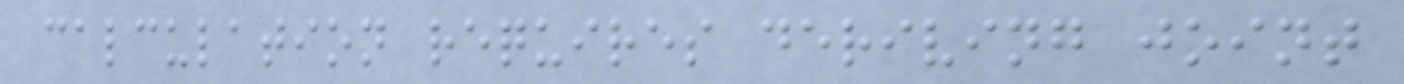calculation requires deriving joint
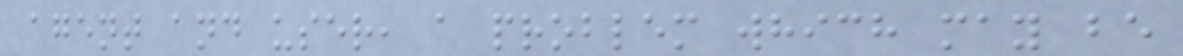agent and user, a problem which may be
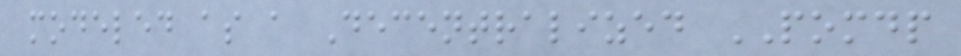modeled as a Decentralized POMDP
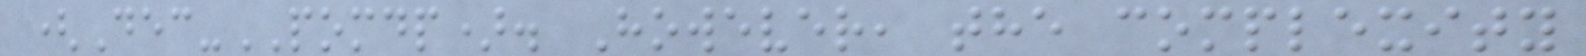(Dec-POMDP). However, the complexity
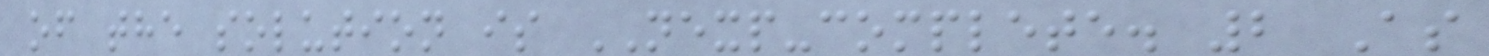of the solution is NEXP-complete. 2 As
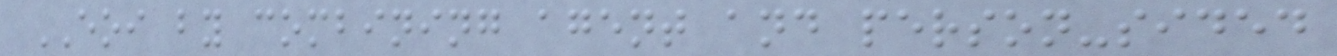EOI by combining agent and person-sided
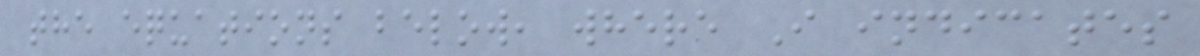the equations below, where I indicates
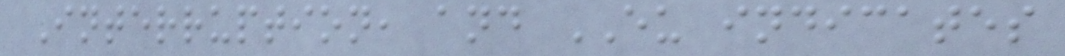Interruption, and EU indicates
